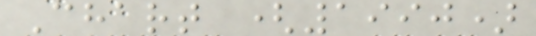Chart (1990)
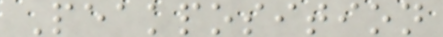Peakposition
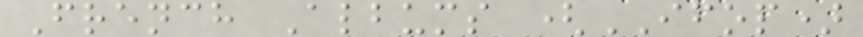French Albums (IFOP)
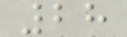28
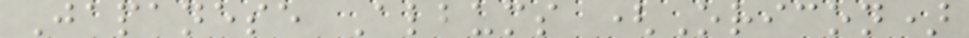Japanese Albums (Oricon)
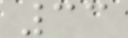33
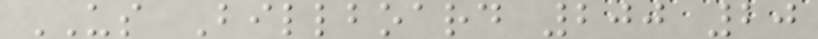US Billboard 200 20
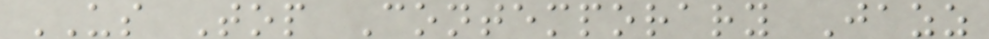US Top Contemporary Jazz
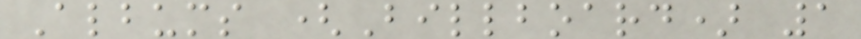Albums (Billboard) 1
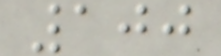100
